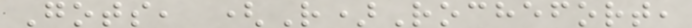Gots, (R)Rochefort,
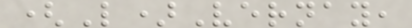(L)Vernay,
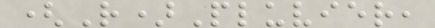(R)Pluvier,
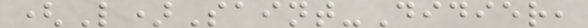(L)Saint-Didier,
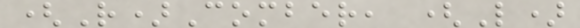(R)Comber, (L)
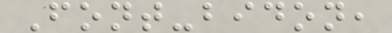Font-bidon,
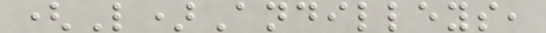(L)Andilleys,
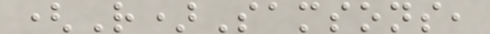(R)Samsons,
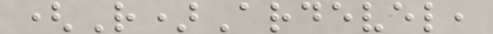(R)Ardevel,
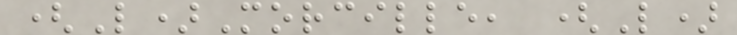(L)Morcille, (L)
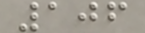106
